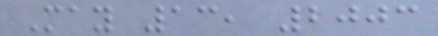May 13, 2003
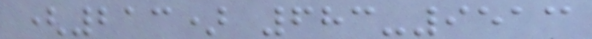(213) 683-9513
